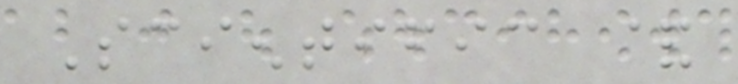Scientific &
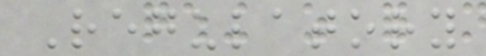Regulatory
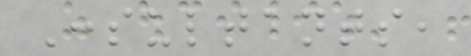Consultants,
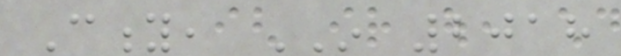City, IN 2018
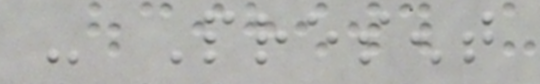- Present
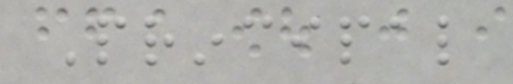Principal
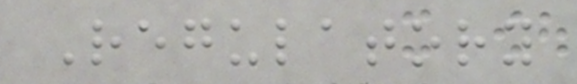Regulatory
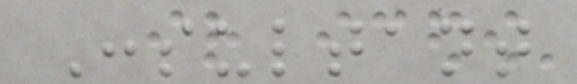Consultant
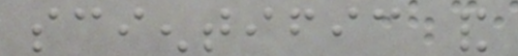scientific and
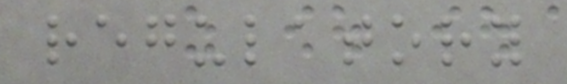regulatory
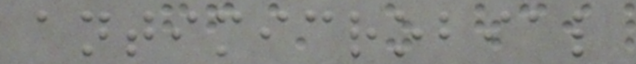antimicrobial
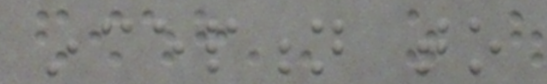inception to
